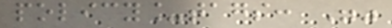policy_tags: ""
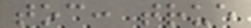toc: true
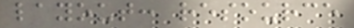layout: resource
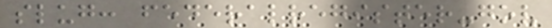slug: federalregister-gov
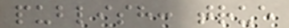publish: true
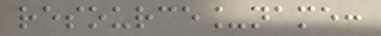resource_name:
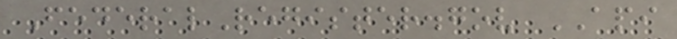FederalRegister.gov API
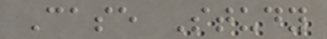Case Study
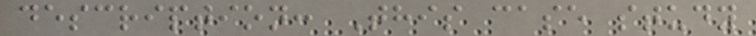description: This case study
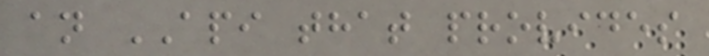an API that provides
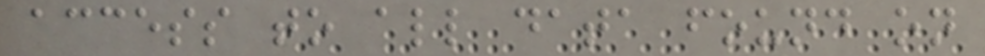access to all data found on
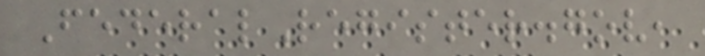FederalRegister.gov,
